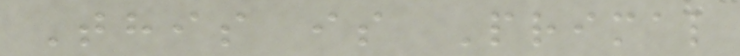This is Primal
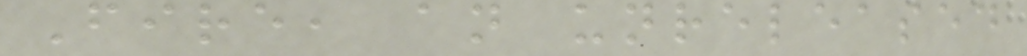Fire, an unreleased
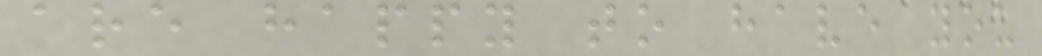are happy to have you
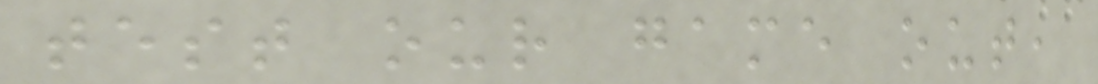test our game out,
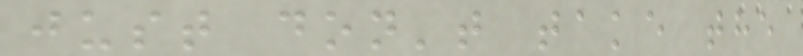just don't take the
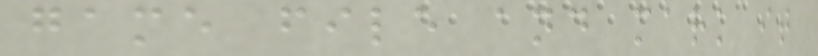game file and mark it
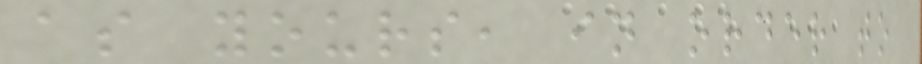as yours, in order to
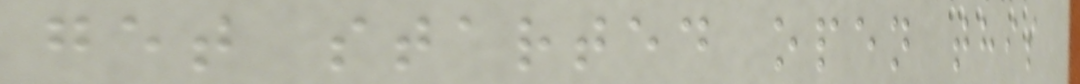get started open this
